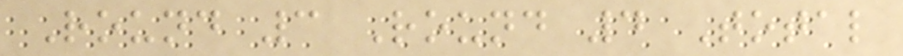Round 3 Round 4 Total
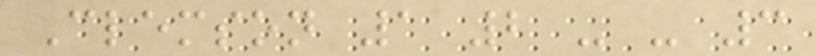Clemson 1 2 - - 3
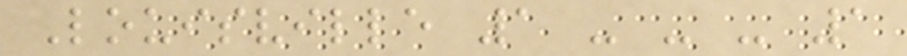Louisville 1 - - - 1
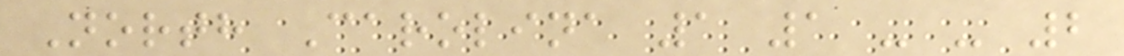North Carolina 1 1 - - 2
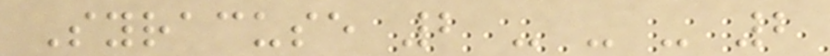Syracuse 2 - - - 2
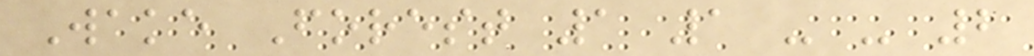Wake Forest 1 1 - - 2
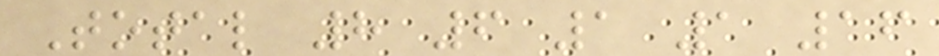Total 8 6 1 1 16
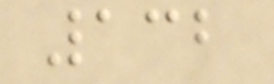132
